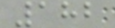182
